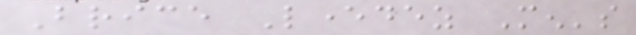Brice Leverdez Men's
